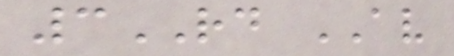3RD AV
